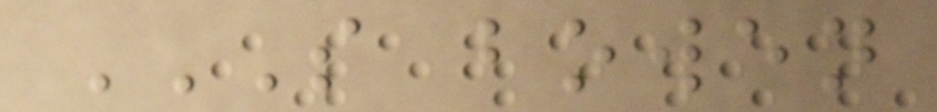S BOWEN
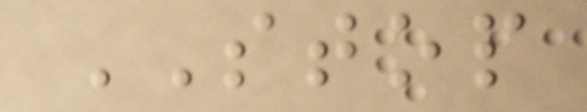STOP
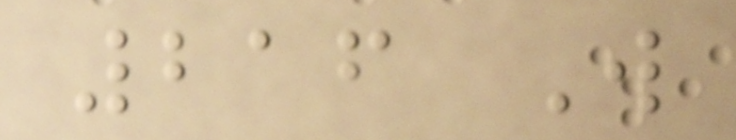216 W
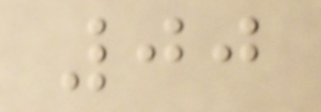00
